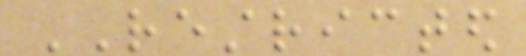RESTRICTED
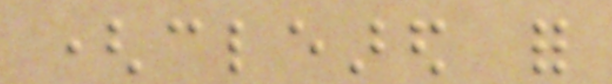(cleared for
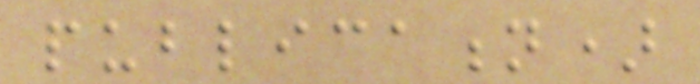publication)
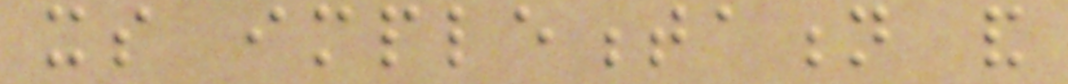its implementation and
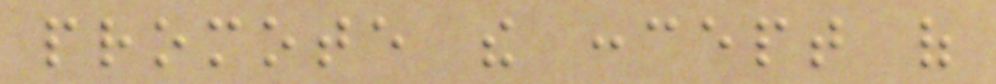promote the concept of
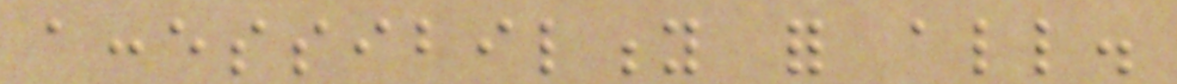accessibility for all.
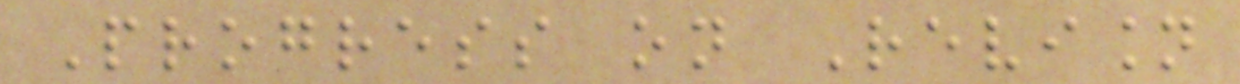Progress on Revision
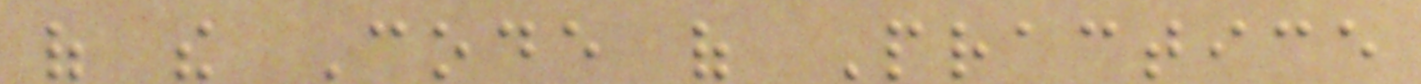of the Code of Practice
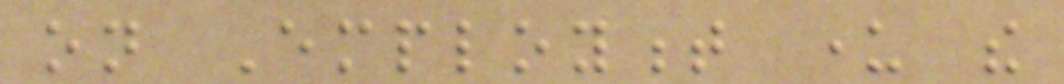on Employment under the
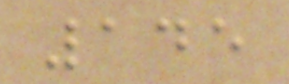145
